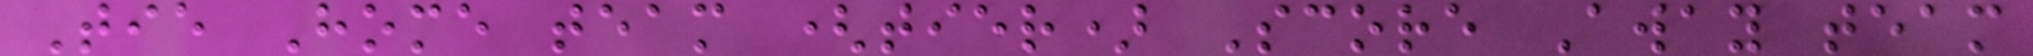Tie Home team (tier) Score Away team
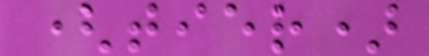(tier)
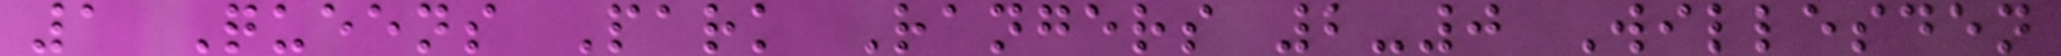1 Queens Park Rangers 2-0 Willesden
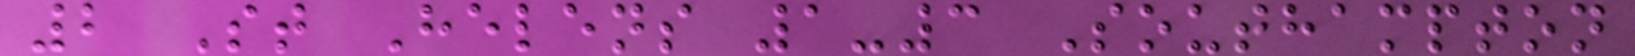2 St Helens 1-3 Southampton
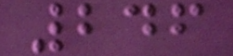246
